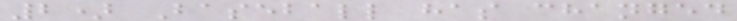2) Baseball has changed
